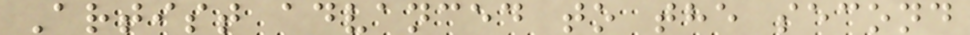Artist advanced to the second
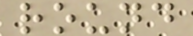round
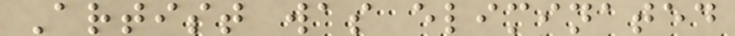Artist was eliminated
